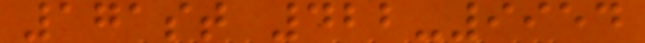171st 422-9954
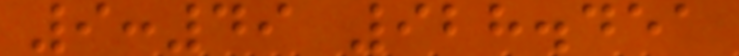9:49 928.451
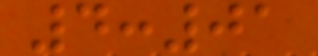4:01
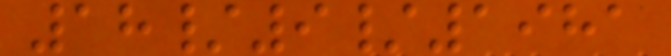18/9/1981
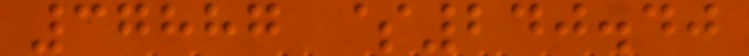37887 $240.40
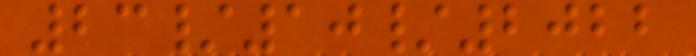23/10/2022
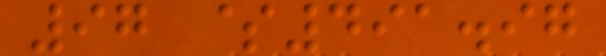97 $491.97
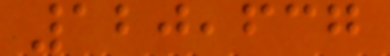120,637
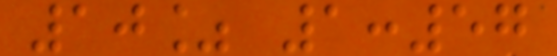10% 1:57
